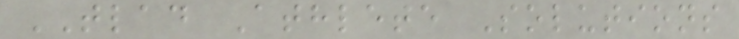TLAD Athlete Solutions
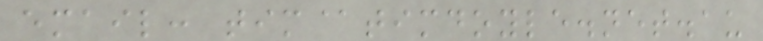email: tim@timdoyle.net.au
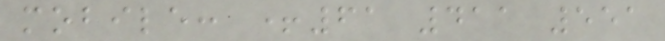mobile: +61 411 551
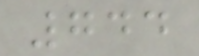744
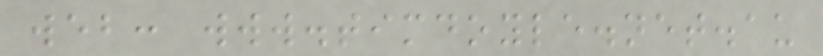web: www.timdoyle.net.au
